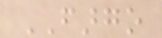FARGO
